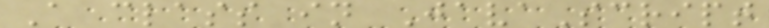A class in JavaScript
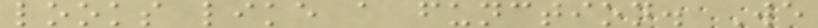looks like a function. We
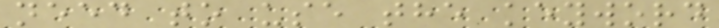need to use the keyword
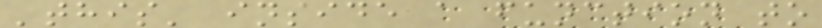'this' inside a function to
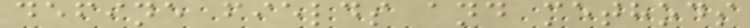define fields and methods
